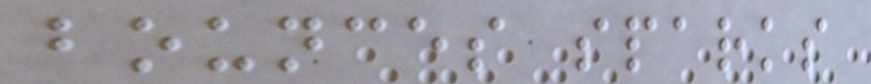bounces sparks
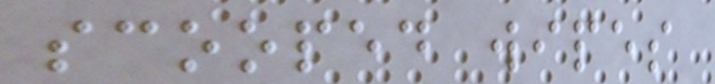scooped wipes
